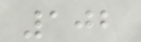102
